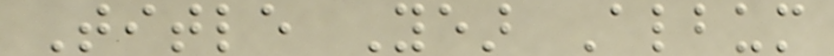Title Year Album
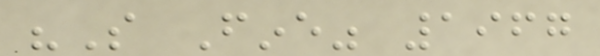"So Fine" 1967
